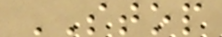STOP
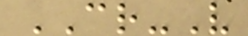CR-V
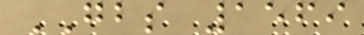GBS 1569
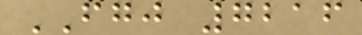FGJ 7216
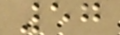57
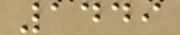1449
